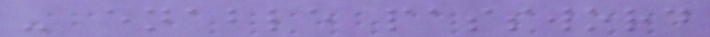- enable password
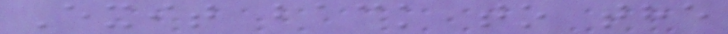Exit back to the
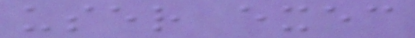user exec
